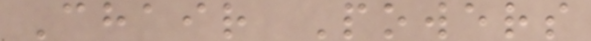Chair Powers
